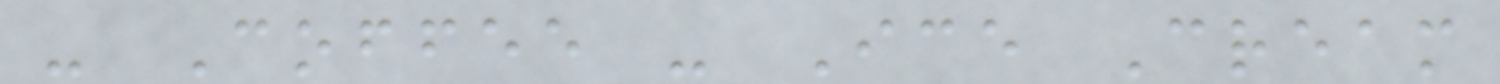- Coffee - Ice Cream
